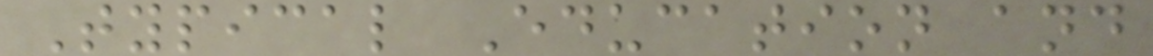Typical Education and
